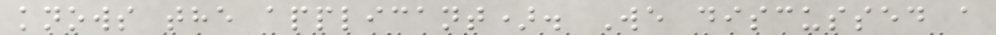knows the applicant). We discussed a
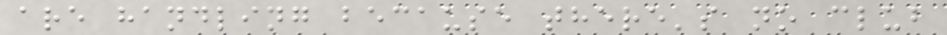are handling because there's no club
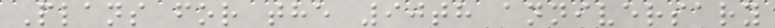Plans for the 90th anniversary
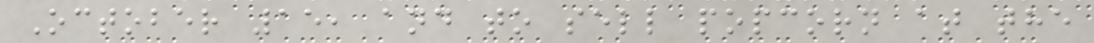October 15, and to sell popcorn at the
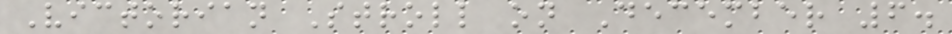Victorian Stroll on December 6.
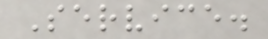Service.
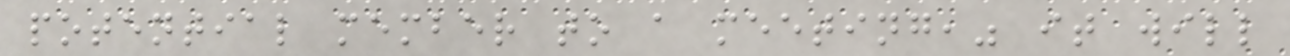potential member to a meeting," it will
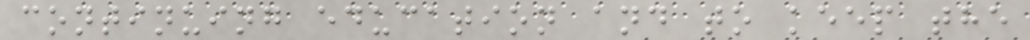continuing education and to keep the
